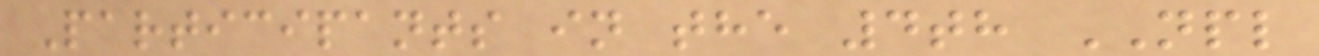Participants in the 4th NPL
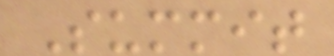Summit
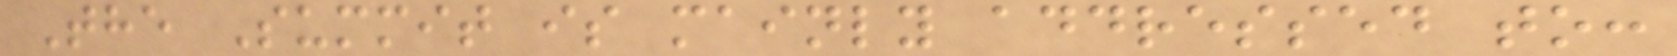The Summit is mainly addressed to:
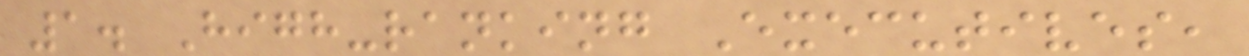1. High-ranking Executives,
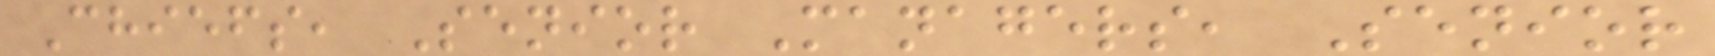Chiefs, Senior Managers, Senior
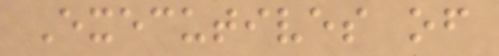Executives of
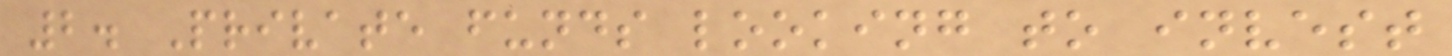2. Private funds looking to invest
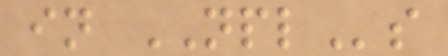in NPLs
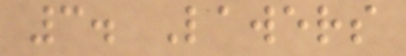3. Lawers
